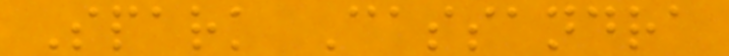Spark Cassandra
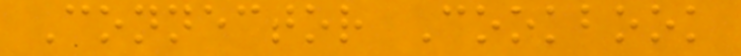Connector Cookbook
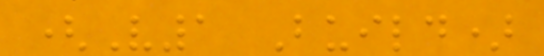(V1 Build)
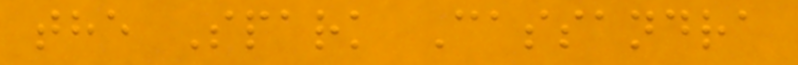the Spark Cassandra
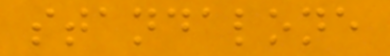standalone
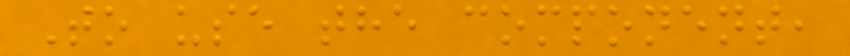To use the component,
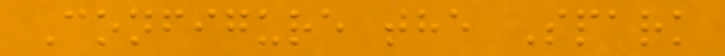Configure the Spark
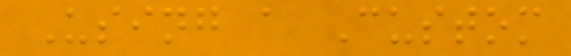Using a Custom
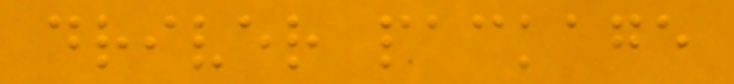driver package
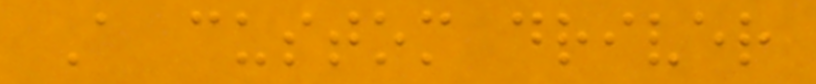A custom driver
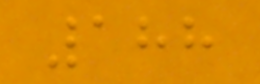188
